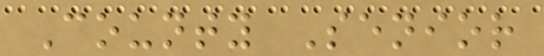County Senior
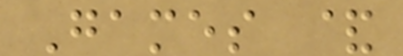Games &
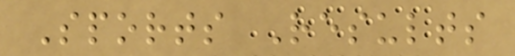Sports Results
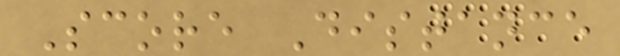Score Distance
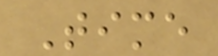Time
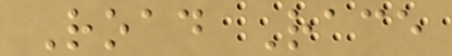Road Race
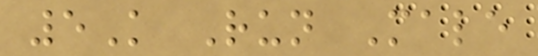5K Run Male
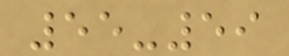55-59
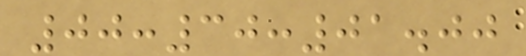00:30:01.00
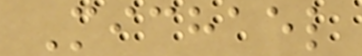Michael
